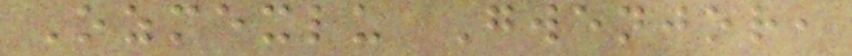Ozmexlu Gwenjor,
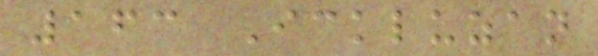163 Ickluzan
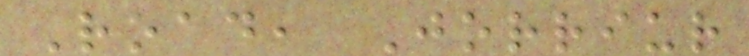Road, Jorriur
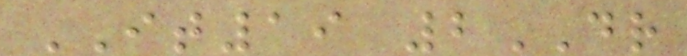IT19 2DR
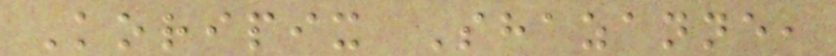Koripix Shazanne,
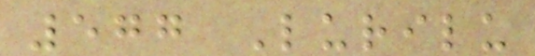577 Lurilu
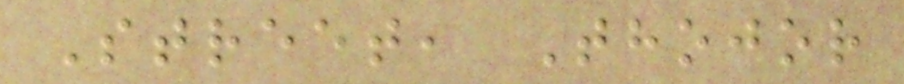Street, Thojor
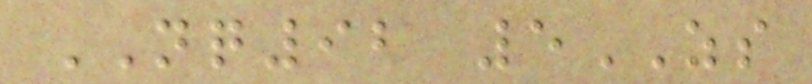NQ92 5ZS
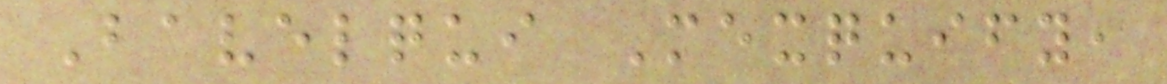Bavelqui Mexquify,
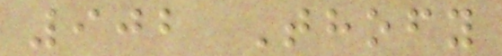902 Thofy
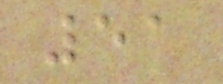51
